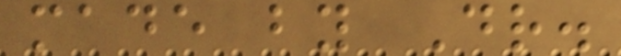made by Dr.
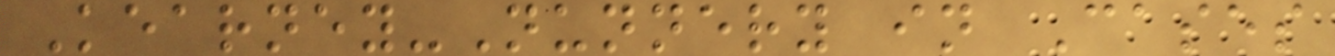Kearney-Nunnery in Cases
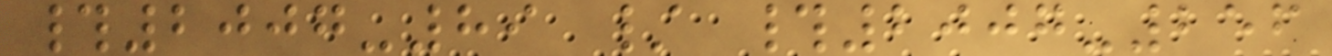#2007-89 / #2007-256
